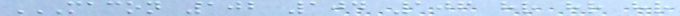MACON 102 104 106 HR HR HR
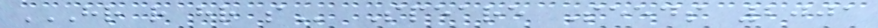HR R HR S Speare Seeds 2001
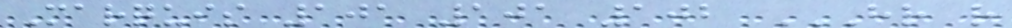Marquis 101 101 102 HR R
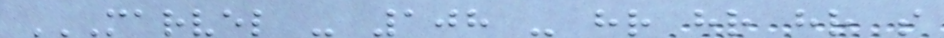MARVEL - 108 - HR HR HR S
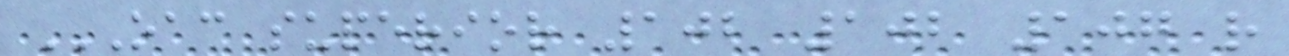OAC SUPERIOR 102 102 107 R
